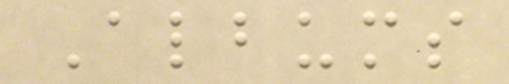Albums
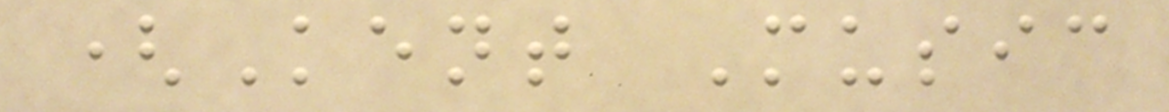(Kent Music
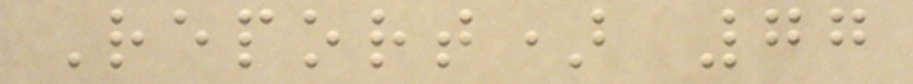Report) 77
